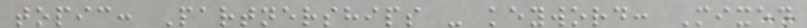topic: Partnerships - keyword: Mixed
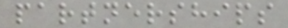partnerships
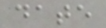date
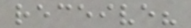receive?
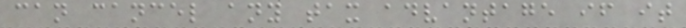can cancel any tax advantage if it
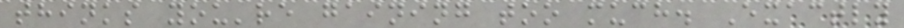thinks you're gaining too much. Exactly
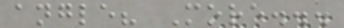angle? More...
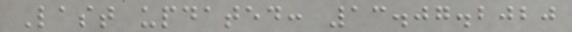Last updated: 13.07.2020
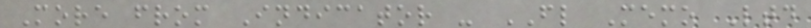More from Indicator - FL Memo Ltd
